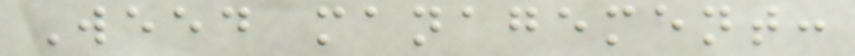Weed management:
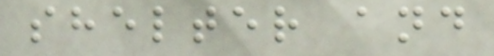shelter and
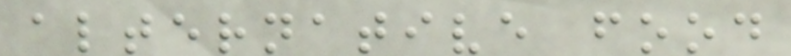alternative food
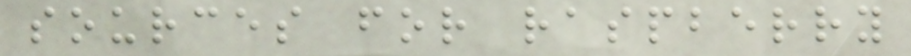sources for raspberry
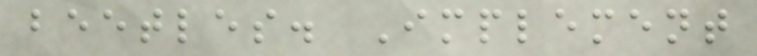beetles. Implement
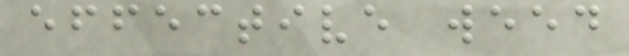effective weed
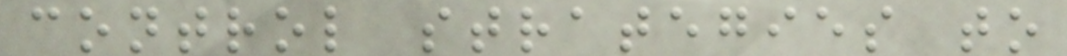control strategies to
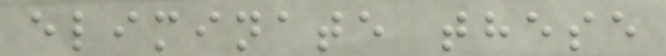eliminate these
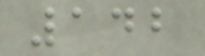142
